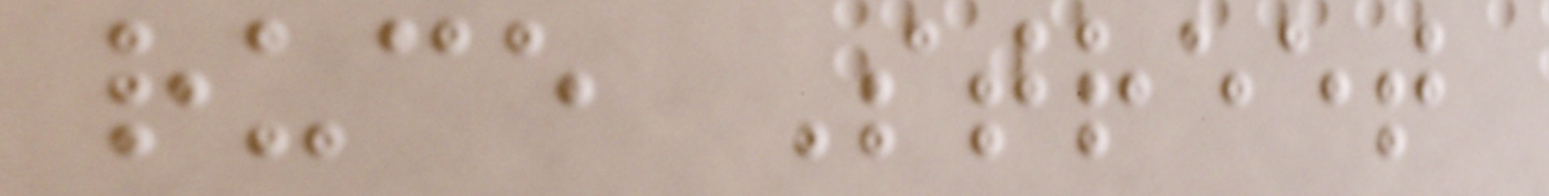ruce Street
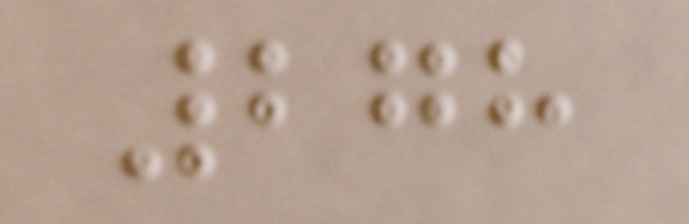278
